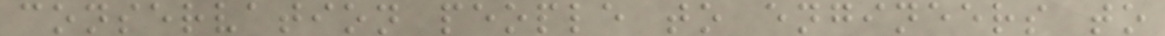conservation people to engineers to
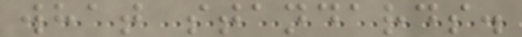what standards.
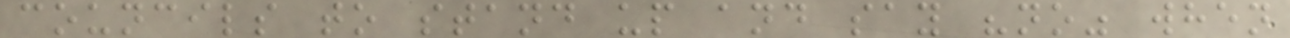councils to stand up and say "no" when
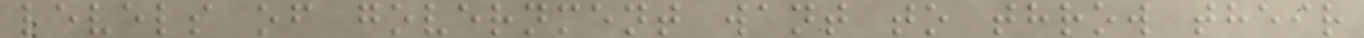levels of government want to throw their
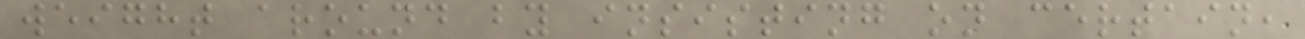weight around by insisting on certain,
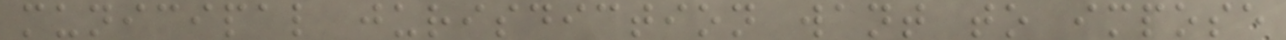municipal jurisdiction want to impose
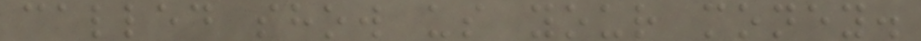called show us your money.
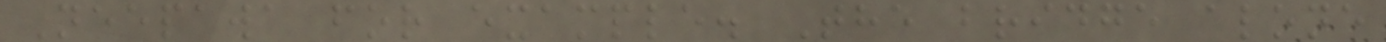Neepawa for example. The bridge alone
